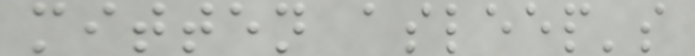mitten asleep's
